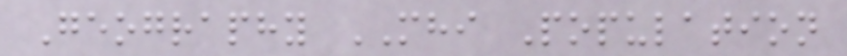Geography MHI Population
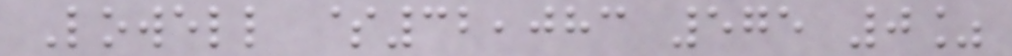Lowell $32,083 575 0%
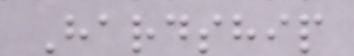Hardship
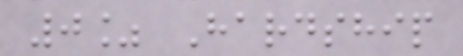0% Hardship
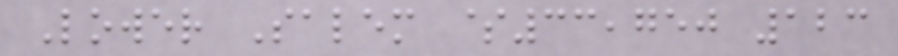Lower Salem $33,750 123
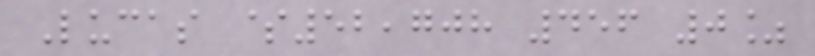Lucas $52,708 456 0%
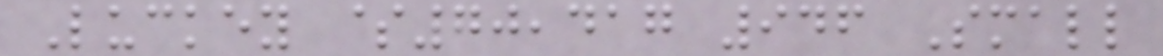Luckey $70,417 946 Small
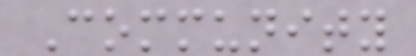Community
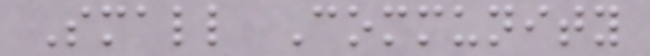Small Community
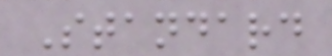Standard
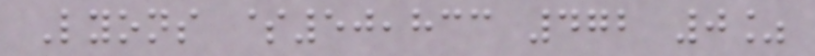Lyons $50,833 472 0%
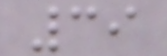39
